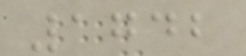1742
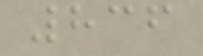836
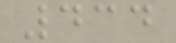434
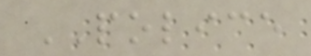POLICE
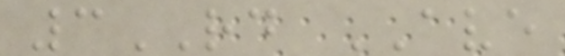3RD AVE
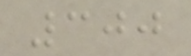300
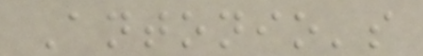Antonio's
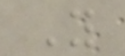Y
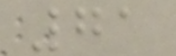71
